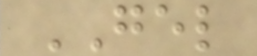GEL
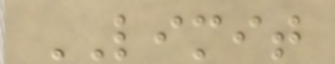LIMIT
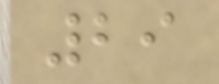29
